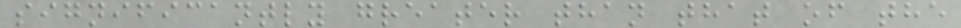significantly greater than that of the
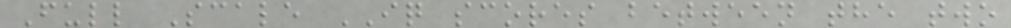Full Scale IQ scores between the two
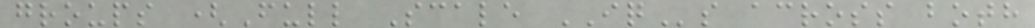groups (Full Scale IQs across both
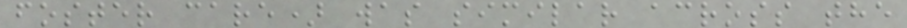foster care) was similar across the
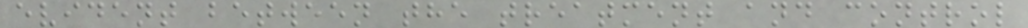evident between the treatment and control
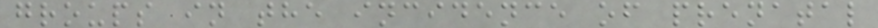groups in the incidence of prenatal
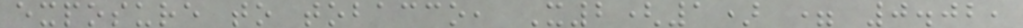exposure to tobacco, X2(1) = 0.02,
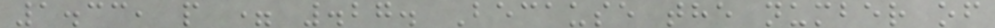1.33, p = .27. Because the number of
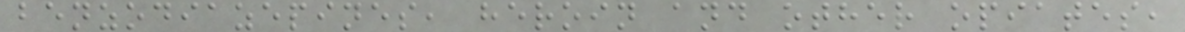benzodiazepines, heroin and other opiates,
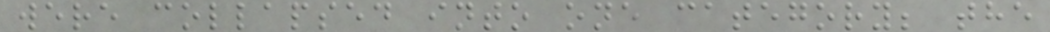were collapsed into one category; the
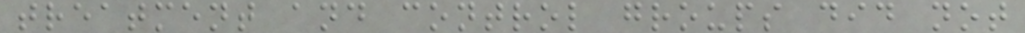treatment and control groups did not
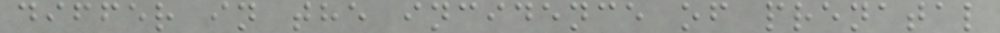differ in the incidence of prenatal
